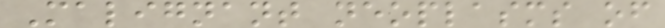Malignant neoplasms of
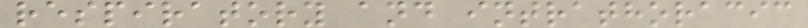respiratory and intrathoracic
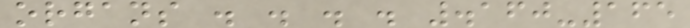organs . . . . .160-165
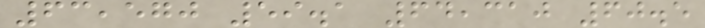63,570 59.1 64,310 60.5
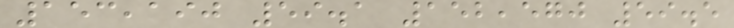153,190 59.1 152,570 59.5
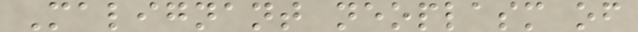Malignant neoplasm of
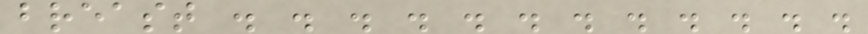breast . . . . . . . . . . . .
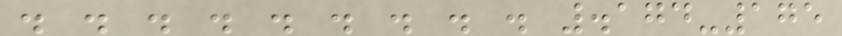. . . . . . . . . .174-175
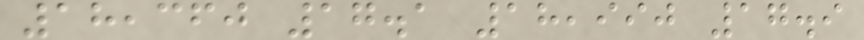18,360 17.1 18,990 17.9
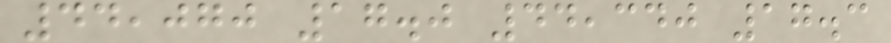44,070 17.0 44,340 17.3
